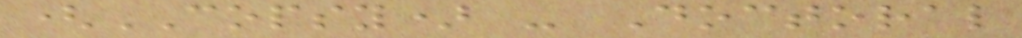(COPSY) - Doctoral
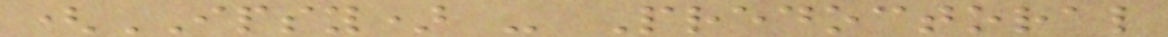(IPSY) - Predoctoral
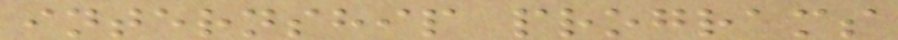internship programs
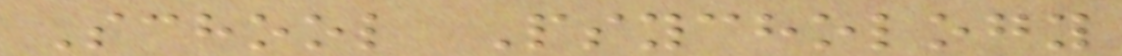School Psychology
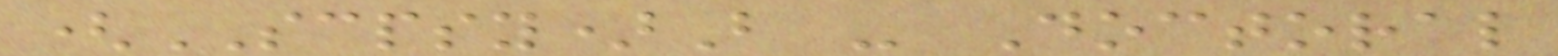(SCPSY)B - Doctoral
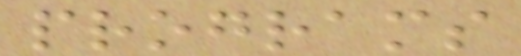programs
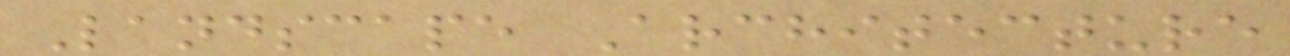Landscape Architecture
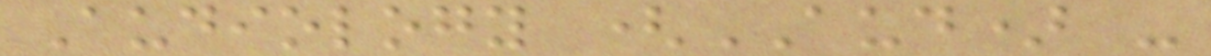Audiology (AUD) -
